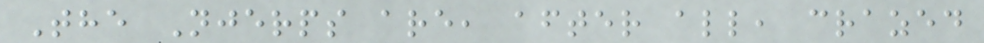The Njerps are, after all, crazed
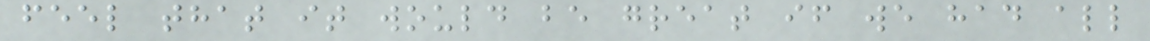feel that it would be great if we had all
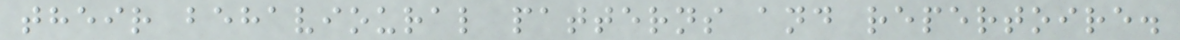their behavioural patterns and repertoire.
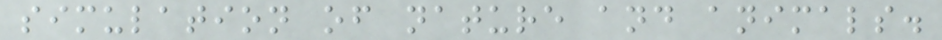simulation of nature and animals.
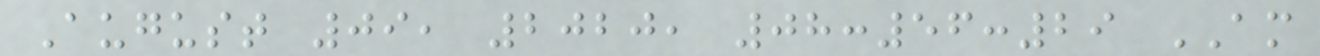August 09, 2020, 08:56:29 AM
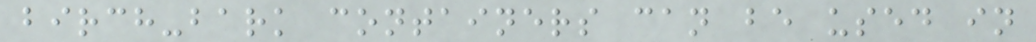birch-bark containers can be used in
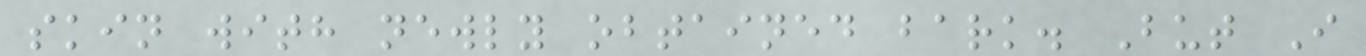skin with newly obtained bark. But I
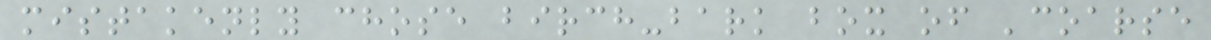mistakenly chose birch-bark box of 'coarse
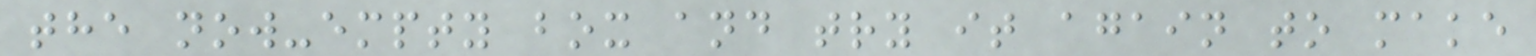the now-empty box and try it again to make
